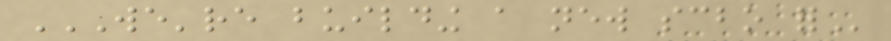WE'RE BUILDING A NEW SCBO FOR
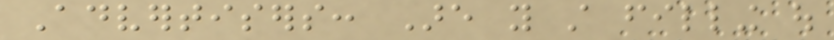Advertisers: Are you still filling out
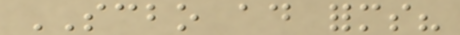SCBO ad forms?
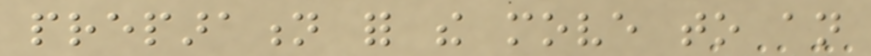preparation for the move to an
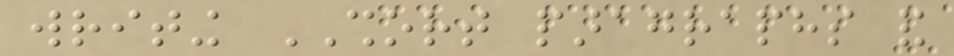writing SHORT paragraphs and
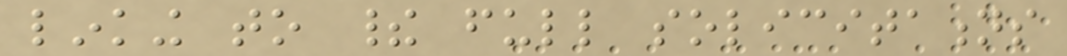linking to their full solicitations
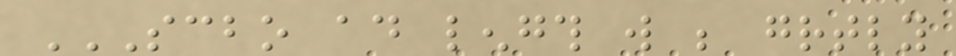SCBO AD LENGTH WILL BE GREATLY
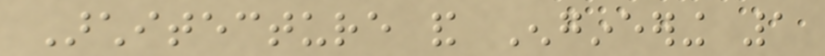Architecture and Engineering 1
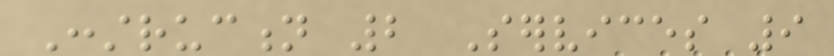Construction 2 Services 9
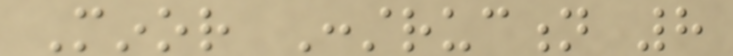Minor Construction 8
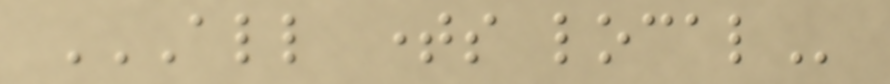ALL TIMES LOCAL
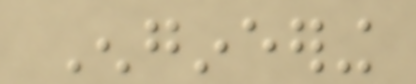Engineering
